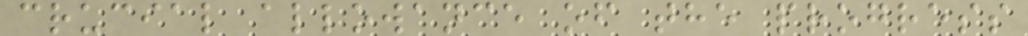crucial allowance of the progress
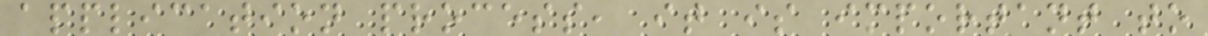application process, it is important to
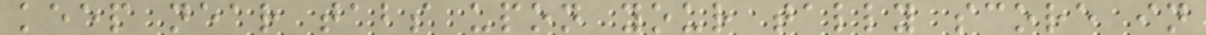keep near tabs upon your tally score in
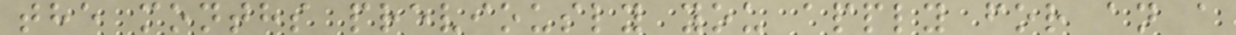the months previously you apply for an a
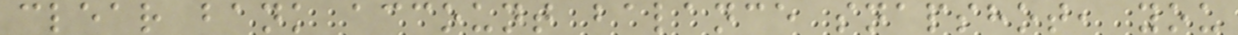clear bank account balance snapshot, you
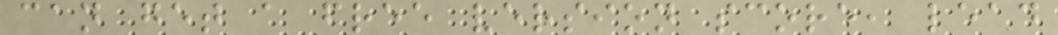can get a free version score, lead
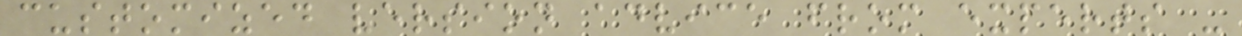customized version advice from experts -
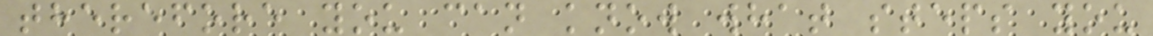therefore you can know what steps you
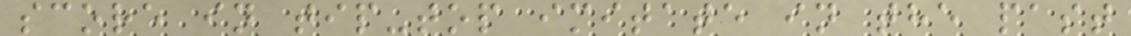score in tip-top imitate in the past
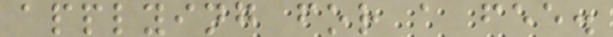applying for a fee.
